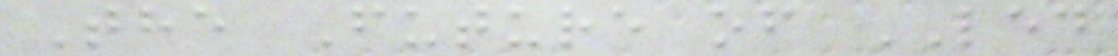The Future of LED
